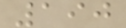190
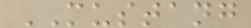MUSTANG
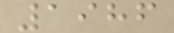1986
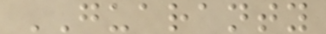GUARANTY
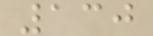130
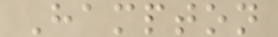Hampton
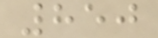850
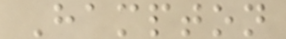Hampton
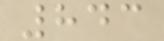843
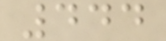444
